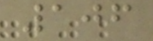106
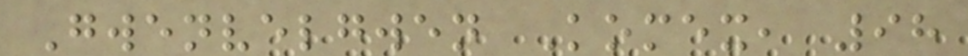Gwenvelgwen Komex, 98
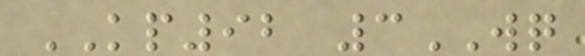KP92 3WQ
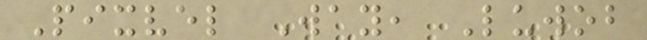Pixvel Way, Luwob
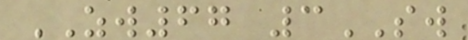ZW67 3SW
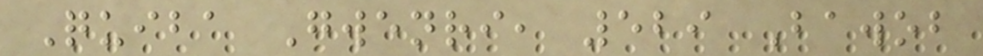Quiba Gwenri, 529 Bawob
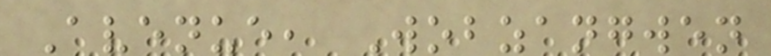Avenue, Wobzangwen
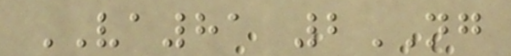VA81 2NG
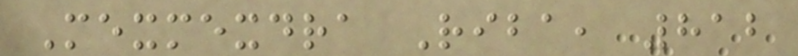Mexmexdra Riba, 812
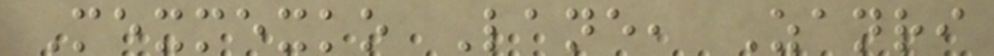Mexmexko Lane, Zanri
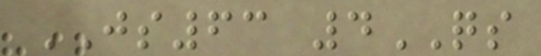JS63 4QS
